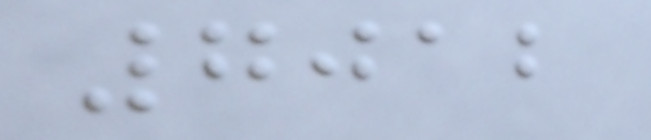7012
